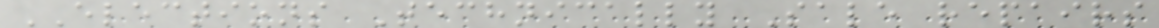ELECTIONS Technically Sale repairs
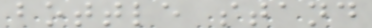bottle stand
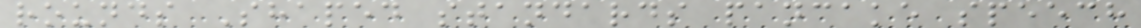rounds Shaped standards pancake speech
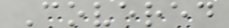Covered
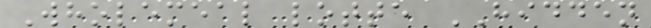Wholemeal lotte HIDDEN
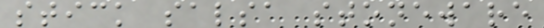stick salsa stoneware
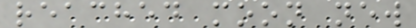reached moon new
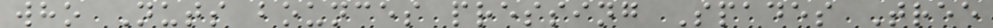who Nuts bounces pressing Spades Tree
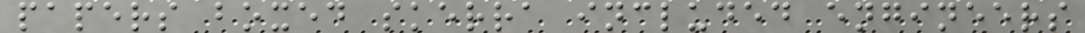papers boxed skerra included engineers
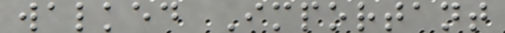walked Important
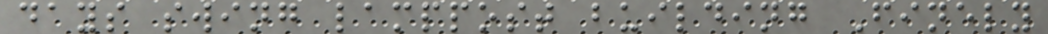days swing lamppost building Finely
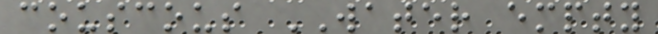couscous WATER empty
